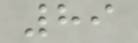89
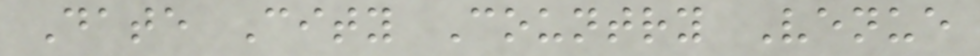Date City Country Venue
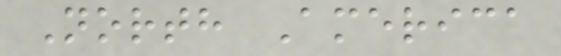North America
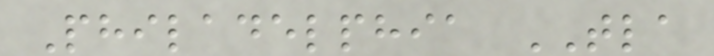Philadelphia TLA
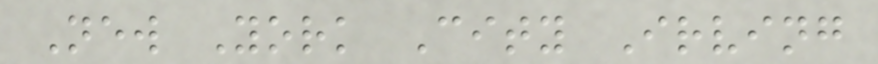New York City Irving
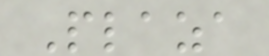Plaza
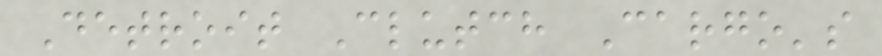Detroit Clutch Cargo's
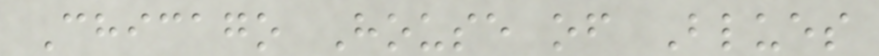Chicago House of Blues
